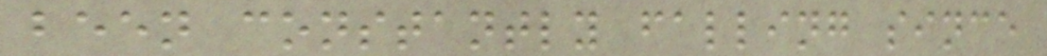been constantly falling since
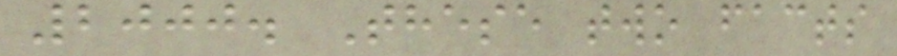2000. These two facts
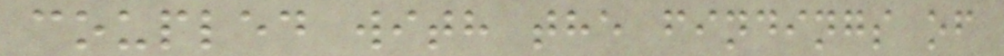coupled with the findings of
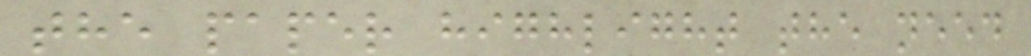the paper highlight the need
